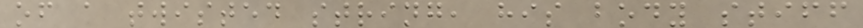of a twisted string, his body stiff
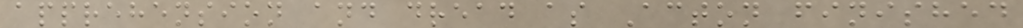apprehension and dread as Acton finished
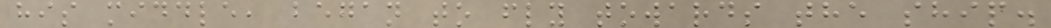his middle, began to fly towards the ship.
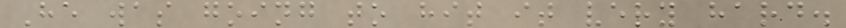He was going to hit it very hard.
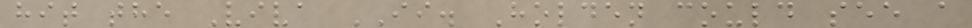hit the Viva II. Holden could see a
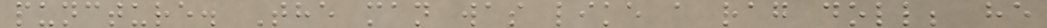puncture. The man was like a rag doll; he
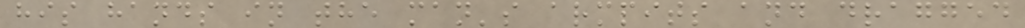his hands in the man's armpits and dragged
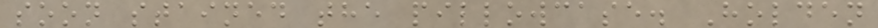soon stained the pillowcase. Holden
